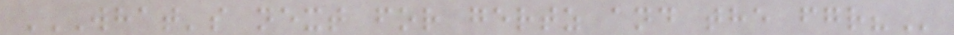WHAT'S NEXT FOR GERTZ AND THE FGR?
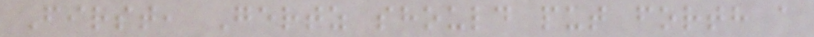First, Gertz should put forth a
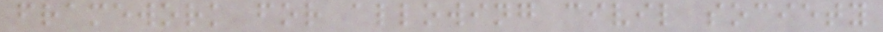framework for allowing civil society
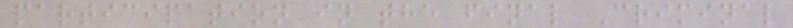participation in the final Criminal
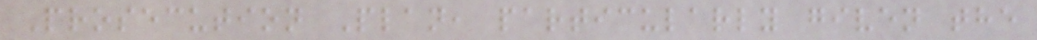Prosecution Plan, particularly given the
